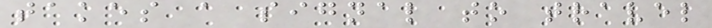takes a signal to travel
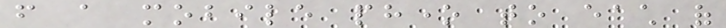from a mobile phone to each of
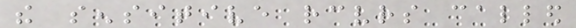the sensitive receivers called
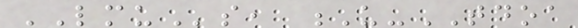LMUs, U-TDOA
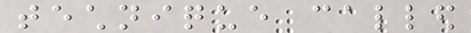technique called
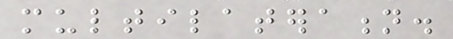multilateration.
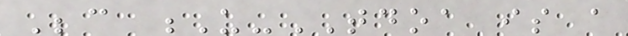Because U-TDOA is a
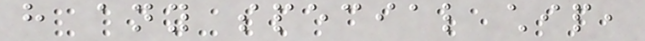have any special chip,
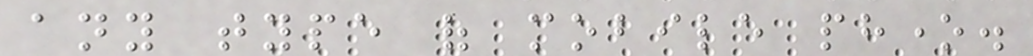any type of mobile phone.
